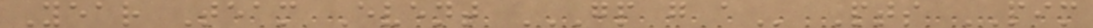Year Team Event GP G A Pts PIM
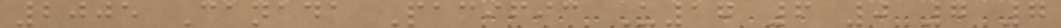2005 Canada Pacific U17 6 0 7 7
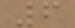6
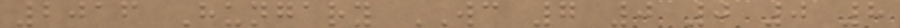2016 Hungary WC 7 0 0 0 8
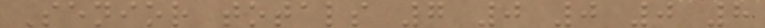Senior totals 7 0 0 0 8
